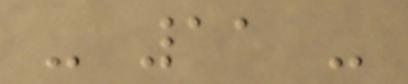- 11 -
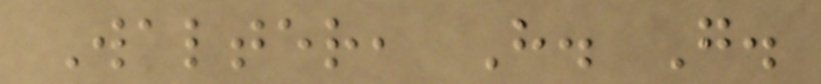Walter, H. G.
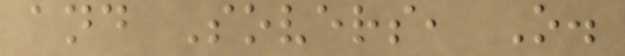and Sovers, O.
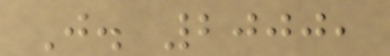J. 2000,
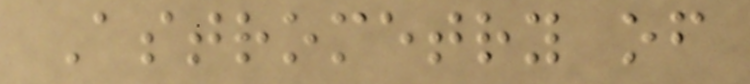Astrometry of
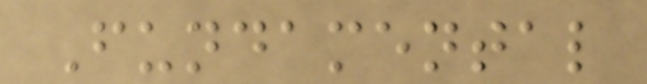Fundamental
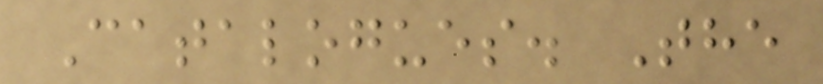Catalogues. The
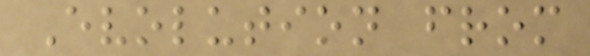Evolution from
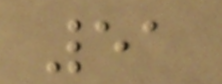51
